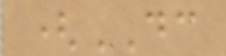(DC
